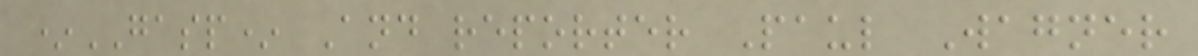*GASP* And reporter Paul Wagner
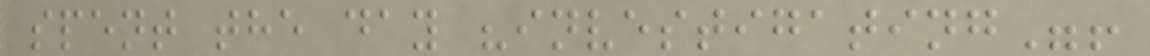spent the day "investigating"!
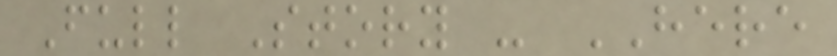Full Story - HERE
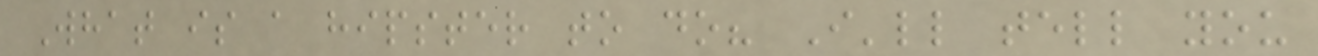What is a hipster to do? I'll tell you
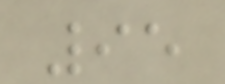95
